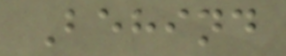Behind
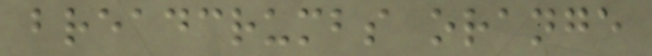breadcrumbs orange
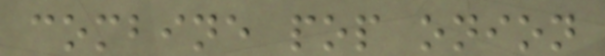combine pop onion
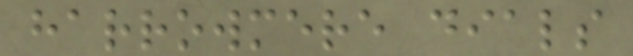harrowmere dials
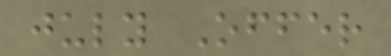july Offer
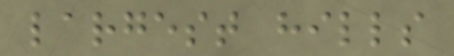largest hills
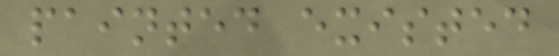painted existed
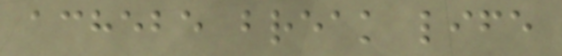achebe break life
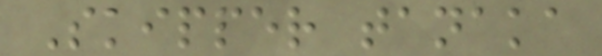Skipper tanaka
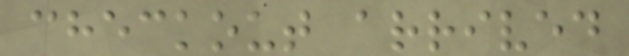checkout arrived
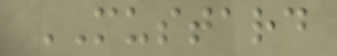MUSTARD
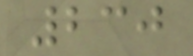230
